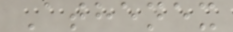Athenex
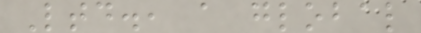Ltd., a global
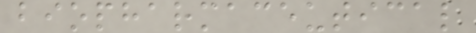biopharmaceutical
